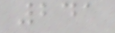241
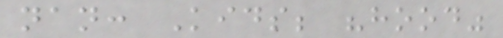nan: Kids; "hood"
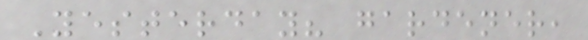Yesterday? gardener,
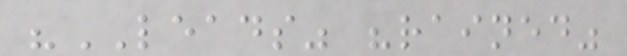"LEADS" "rained"
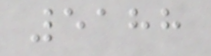5188
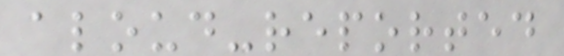aloud-reported
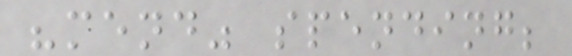"mend" spending;
